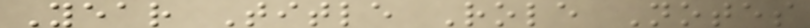Year Title Role Notes
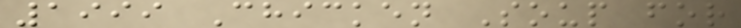1999 Chicken Soup for
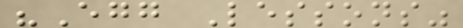"Egg Lessons"
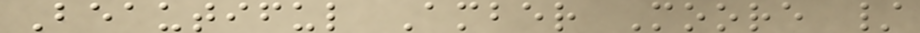Beautiful Amber Moore /
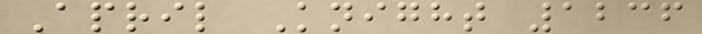April Knight 1236
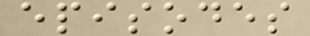episodes
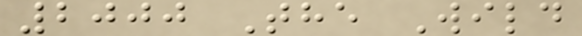2000 The Wild
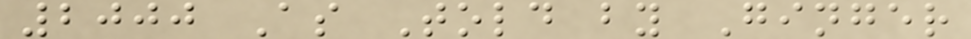2000 As Told by Ginger
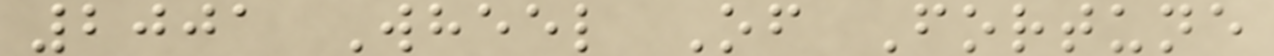2001 Wheel Of Fortune
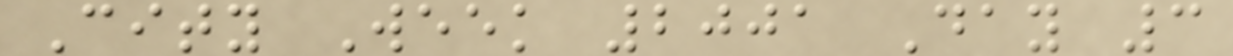City Week 2001 Day 3
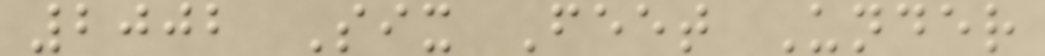2002 Six Feet Under
